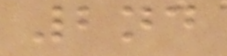2nd
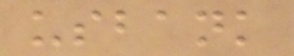usbank
